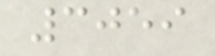3059
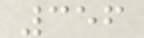356
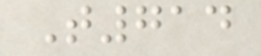T714
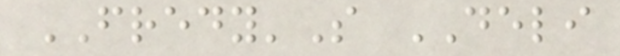FREDY'S DELI
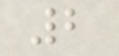2
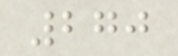270
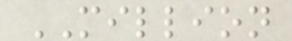MILLION
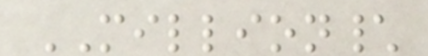MILLION\
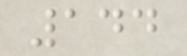144
